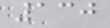130
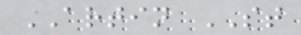ARTIN ST
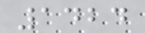1424
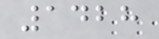1428
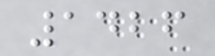1426
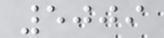5009
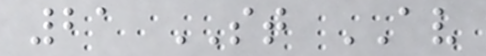21 ST AV
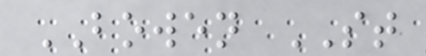BOWEN ST
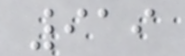919
